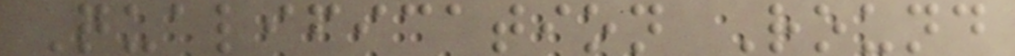Qualification Round
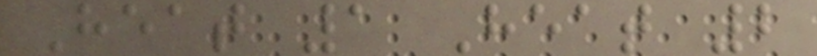Heat 1 Heat 2
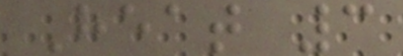Heat 3
